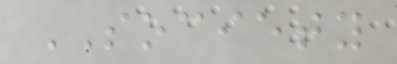SOCIETY
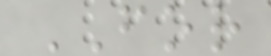FOR
